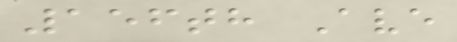156th Ave
